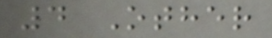4 Other
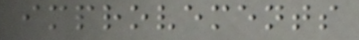improvements
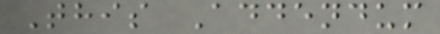This Addendum
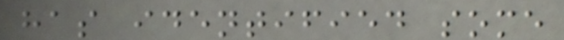has identified some
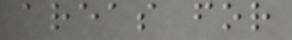areas for
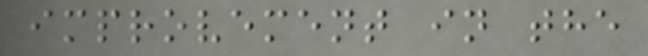improvement in the
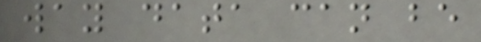way data can be
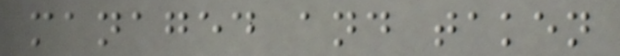managed and taken
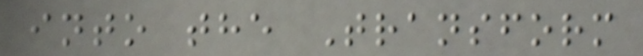into the Transform
